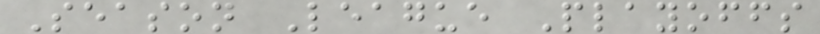Season League Playoffs
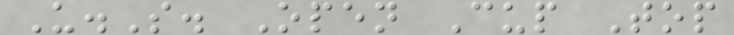U.S. Open Cup Top
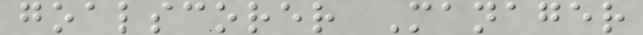goalscorer Manager
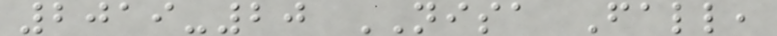2019-20 NISA Fall,
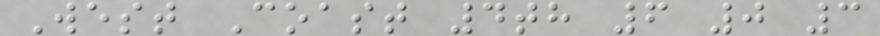West Coast 4th 6 0 3
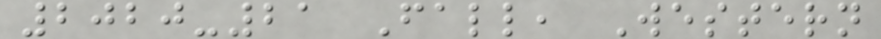2020-21 Fall, Western
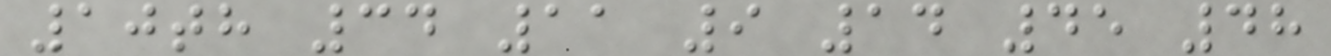10th 34 11 9 14 45 48
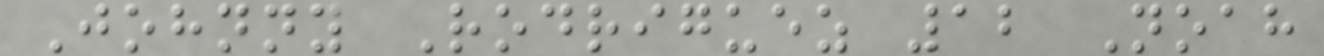Johnny Rodriguez 12 Noah
